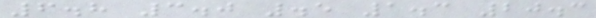6.8 3.0 .5 1.3 20.3
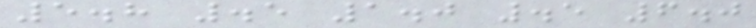5.8 .5 1.0 .5 6.0
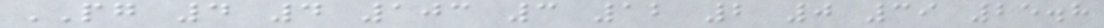PG 4 4 103 3 12 2 0 39 25.8
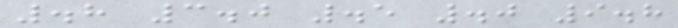.8 3.0 .5 .0 9.8
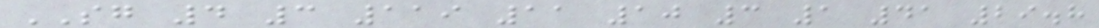SG 4 3 119 11 10 3 1 41 29.8
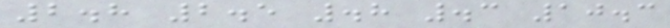2.8 2.5 .8 .3 10.3
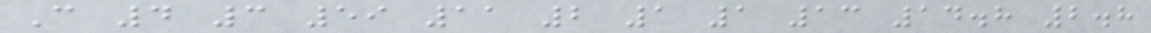C 4 3 59 11 2 1 1 13 14.8 2.8
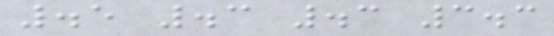.5 .3 .3 3.3
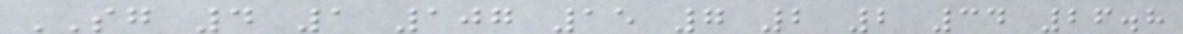SG 4 1 107 15 7 2 2 34 26.8
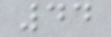44
